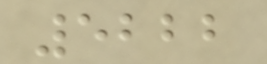5222
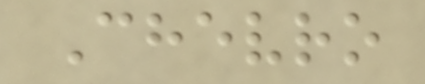Chevro
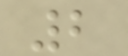2
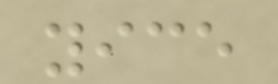yice
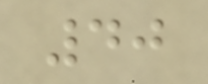40
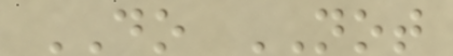DO NOT
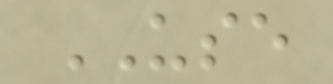USE
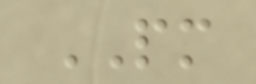PM
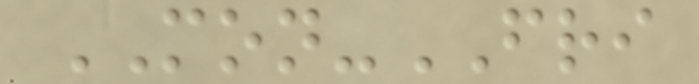MON-FRI
